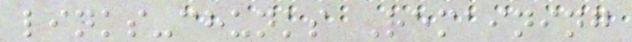links-chunks Remaining
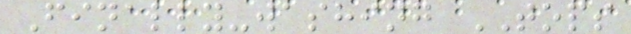Finally-washing TOPS
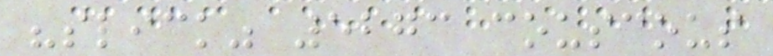"slick" 5273 couscous
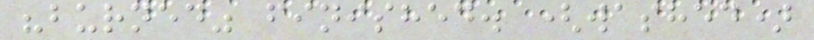"burned" finished. (washed)
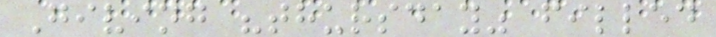Giving "thursday" filled
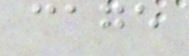cage
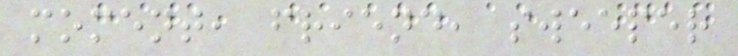moment, friend, sweeper
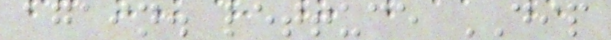again. lettuce DIP
